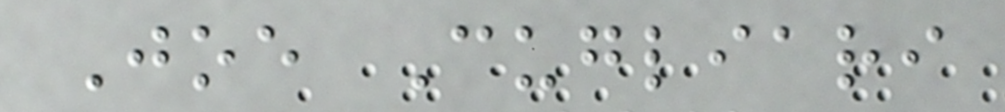Joe Cugliari
